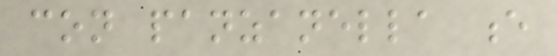con panzanella e
